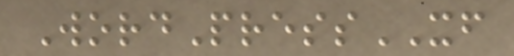WordPressXF
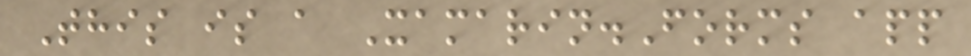This is a Xamarin.Forms app
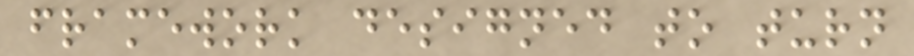framework designed to turn
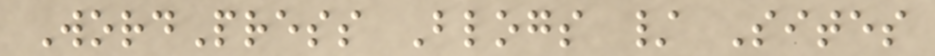WordPress Blogs / Sites
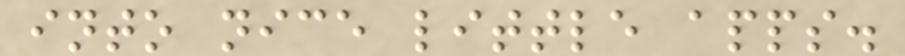into nice little apps.
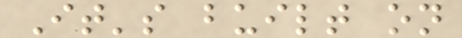It's built on
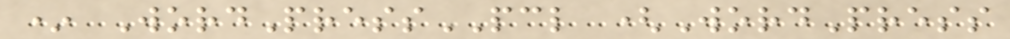* WordPressPCL (WordPress
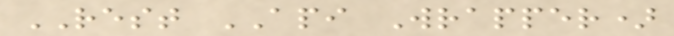REST API Wrapper)
